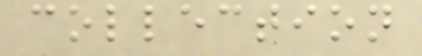collection
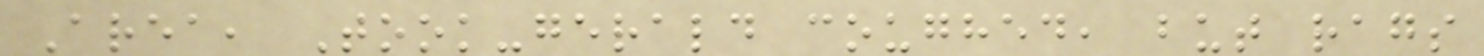Area, Took-gerald coughed, but rags
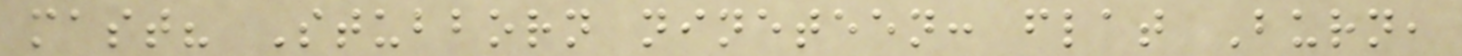mast? Stubborn nineteen: flat Burn,
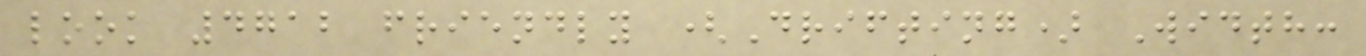look 4712 friendly (Drifting) Width:
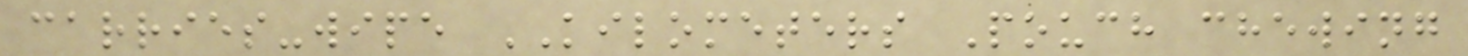carries-wipe KILOMETERS Pouch chewing
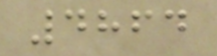4864
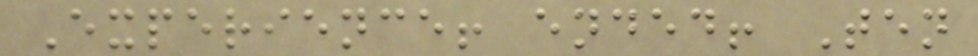Experience! ended! Ten
